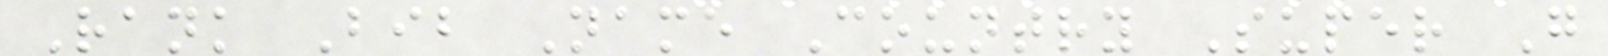Rank Bib Name Country Super G
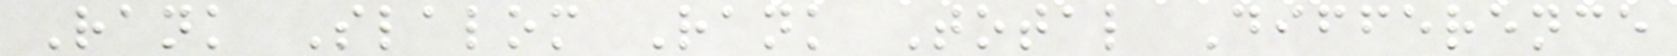Rank Slalom Rank Total Difference
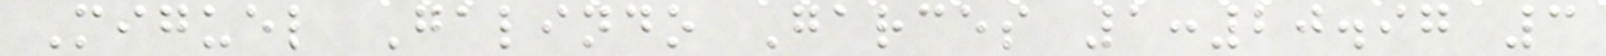Miguel Galindo Garces 1:20.97 3
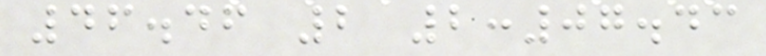46.46 2 2:07.43
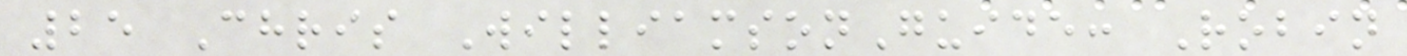25 Chris WilliamsonGuide: Robin
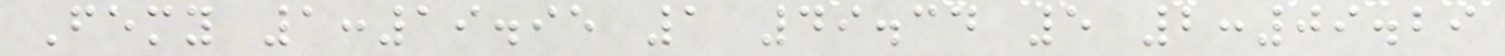Femy 1:19.95 1 49.34 5 2:09.29
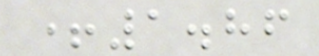+1.86
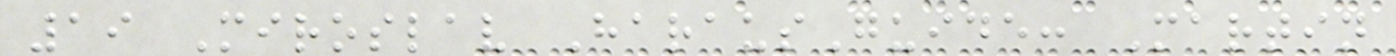19 Miroslav HarausGuide: Martin
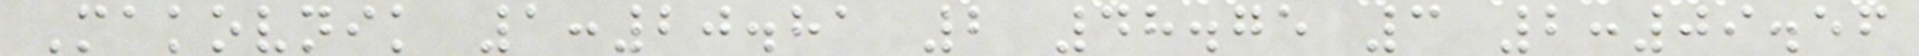Makovnik 1:20.81 2 48.75 3 2:09.56
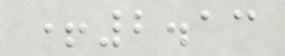+2.13
